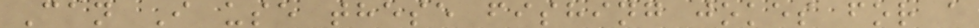Can I use these fishing jokes for a
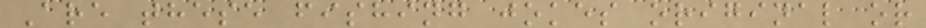Are these fishing jokes original or
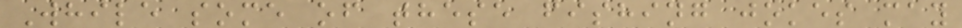While some of these fishing jokes may
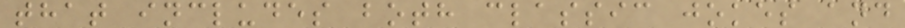that includes both classic jokes and
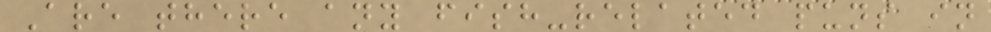Are there any fish-related puns in
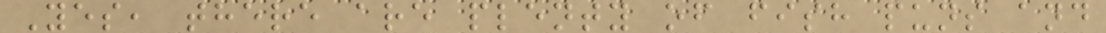Yes, there are plenty of fish puns and
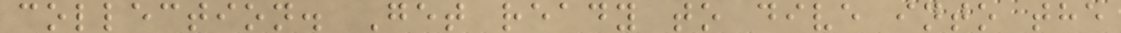collection. Get ready to dive into the
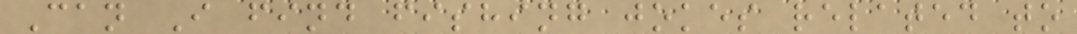Can I find fishing jokes related to
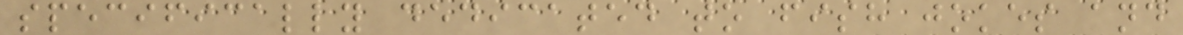specifically dedicated to fish jokes and
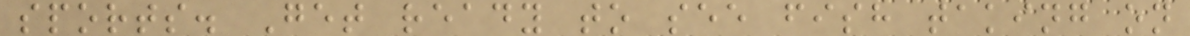sports. Get ready to see fish taking on
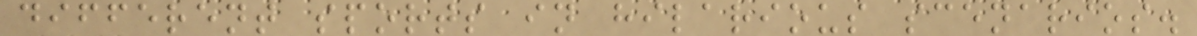different sports in hilarious scenarios.
